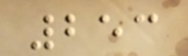253
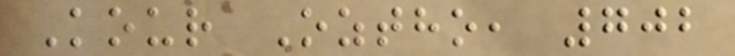Kour Oztho, 702
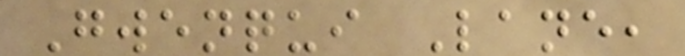Gwenqui Lane,
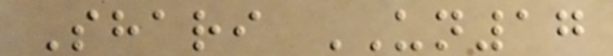Shari UN17
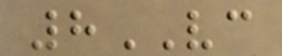8VC
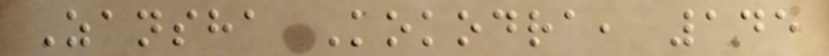Zansha Kokodra, 145
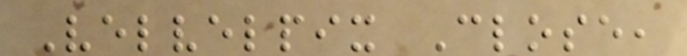Velvelpix Close,
